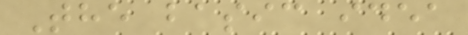The basic idea
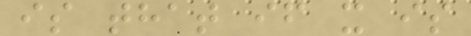is that if x is
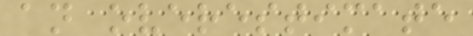an overestimate
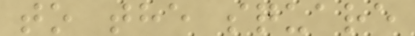to the square
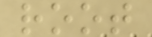root
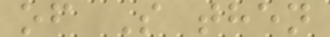of S then
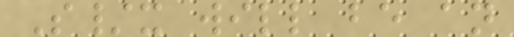S/x will be an
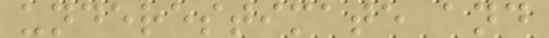underestimate and
